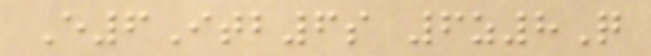E6Itb6s 6z8Q
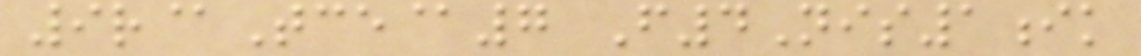9r@Tce@7 F4Nis1ik
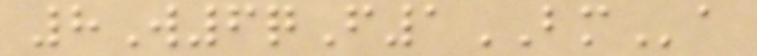8W6qF1BMa
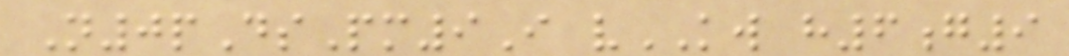N0pDsPm9I vKW h6g9
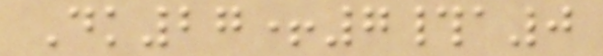Dk27+7#a0
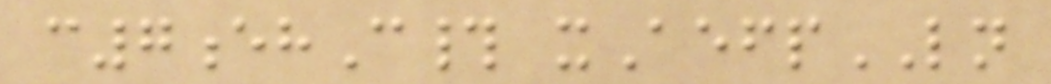c7ehC# xAefpLN
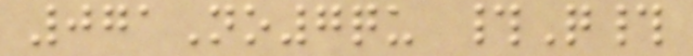071No7qu #Q#
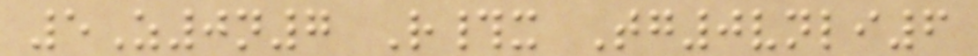5Z0n7 R#x Tg0vnli6
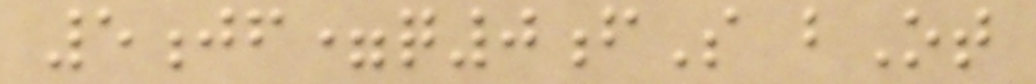5jf=q0fS bOt
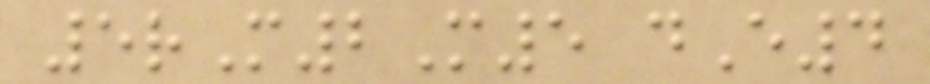5rM2M5 dE4
